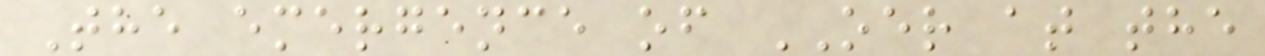The emergence of OER at the
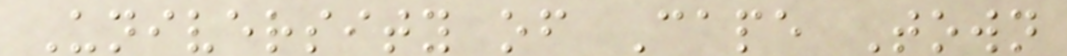University of Cape Town
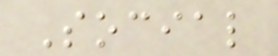Social
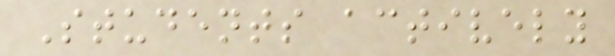Students actively
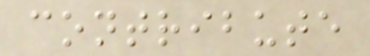contribute
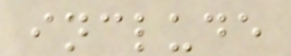include
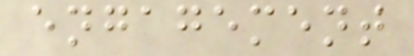engagement
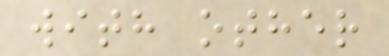with other
